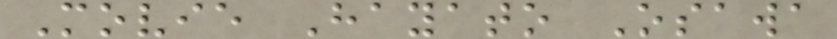Movie Hayato Osawa
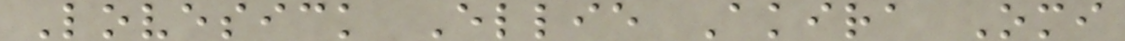Lovesick Ellie Akira Omi
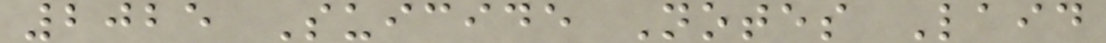2025 Suicide Notes Laid
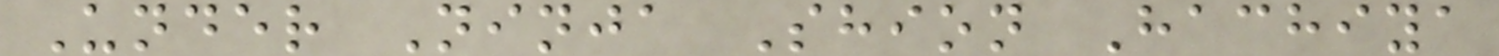Under Ninja Shion Hachiya
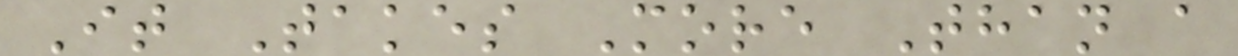It Takes More Than a
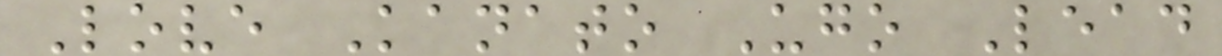Love Kanato Ugo Lead
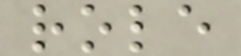role
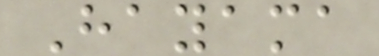Hayama
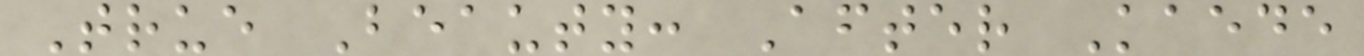True Beauty: After Kaede
